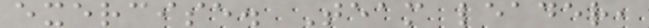exercise. Team leader,
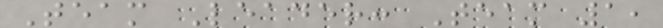Team Leader: Team 1,
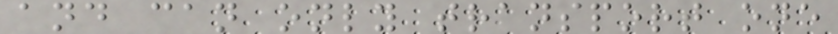and can only transport one
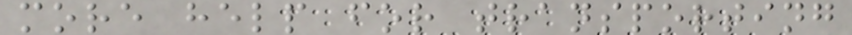more help for transporting
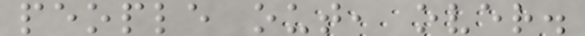people out, over.
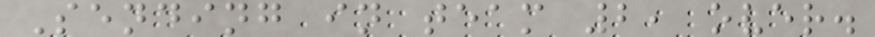Sending in team 2, over.
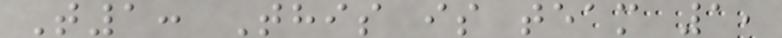T1: This is team 1,
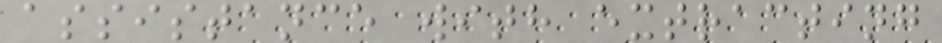assistance with extracting
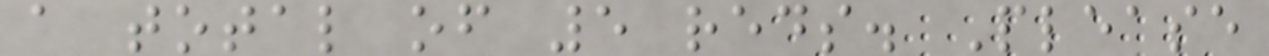a total of 5 reds. Please
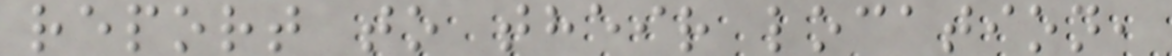report to their location,
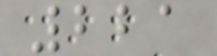221
